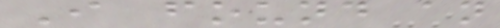I found an
